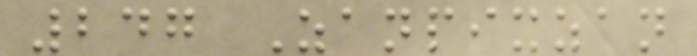247 Zanpixzan
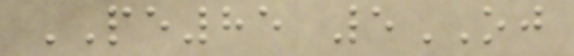PE85 5OJ
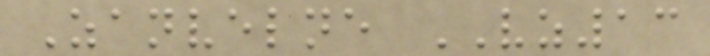Zanvelne VZ13
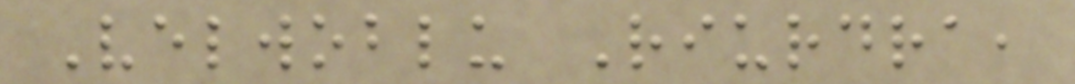Velwoblu Riurdra,
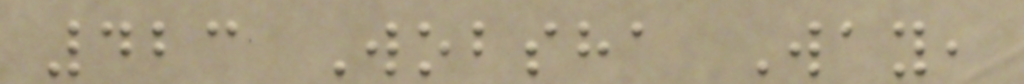423 Wobsha Way,
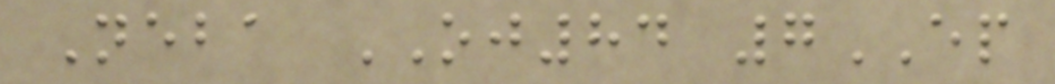Neba OJ84 7EP
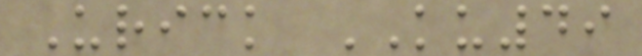Urick KU49
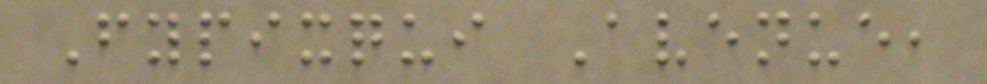Fypixqui Avenue,
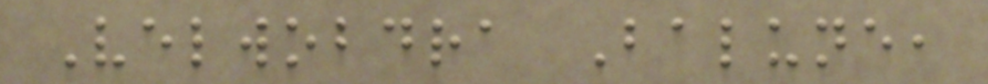Velwobdra Balune,
